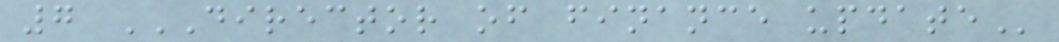7 DIRECTOR OF FINANCE UPDATE
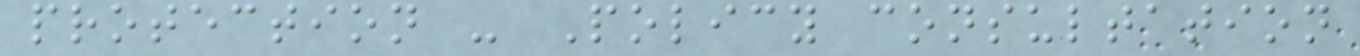protection - Policy consultation
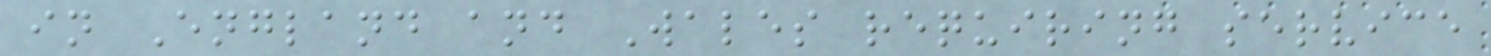in England and Wales requiring service
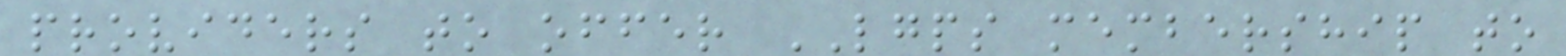providers to offer LGPS membership to
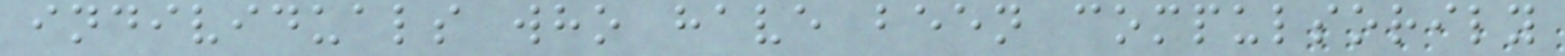individuals who have been compulsorily
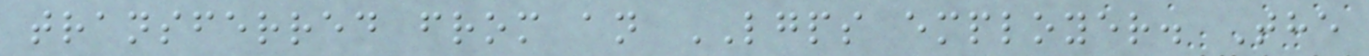transferred from an LGPS employer. The
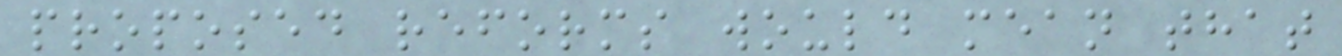proposed reforms would mean that
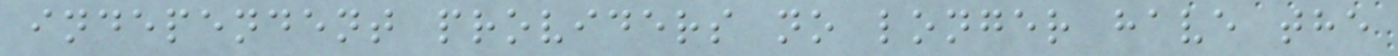independent providers no longer have the
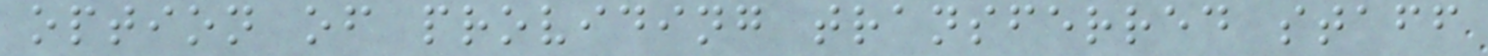option of providing transferred staff
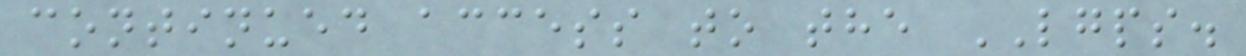continued access to the LGPS.
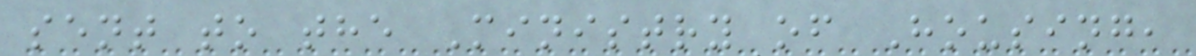sent to the Ministry of Housing,
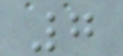7
